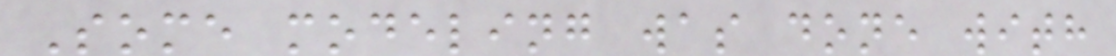Some modeling was done with
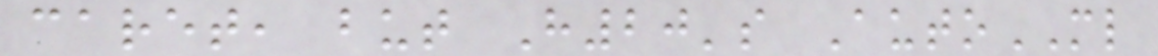caret, but H20's AutoML
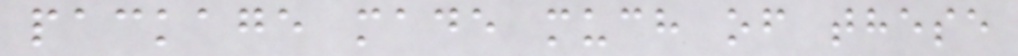package made much of these
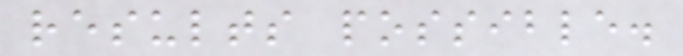results possible.
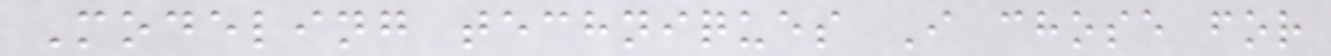Modeling techniques I chose for
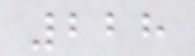228
